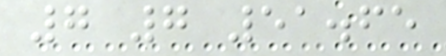7 7 51.65
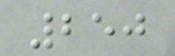250
